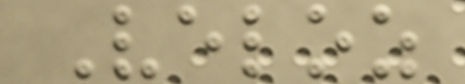Veloz
